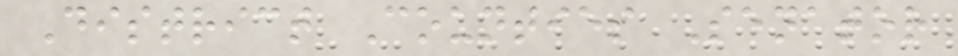District Counties Senator
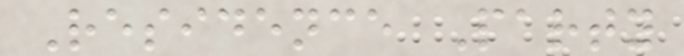Residence Party
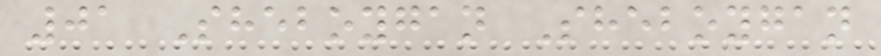01 Sheboygan Sheboygan
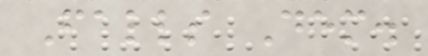Falls Dem.
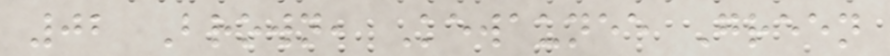02 Brown, Kewaunee Green
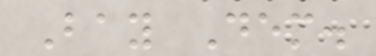Bay Dem.
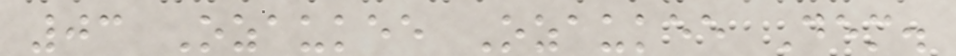03 Ozaukee Ozaukee Dem.
